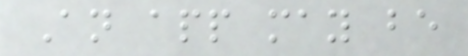An app may be
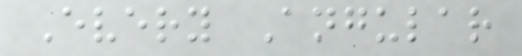Every Angular
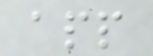app
